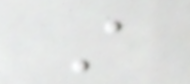A
